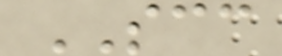SCC
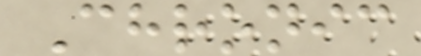Chronic
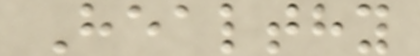Healthy
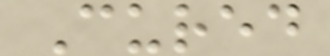Cured
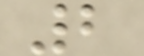2
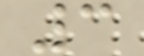3
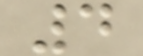4
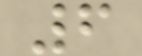6
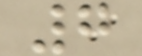7
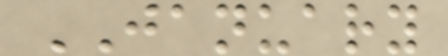JANUARY
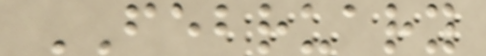FEBRUARY
